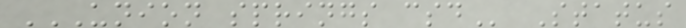UNION SPRINGS CSD Status
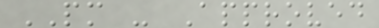PM - Approved
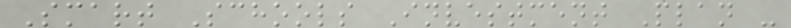Smart Schools Investment Plan -
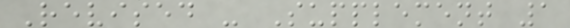Revised - Supplement 1
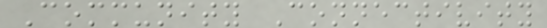Community Connectivity
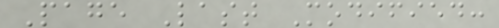Page Last Modified:
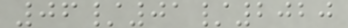06/01/2020
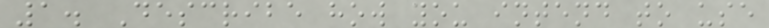1. Describe how you intend to use
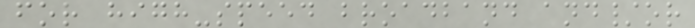for high-speed broadband and/or
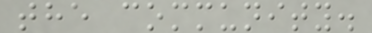the community.
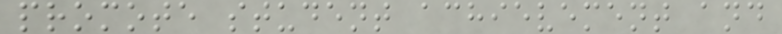promote student achievement and
